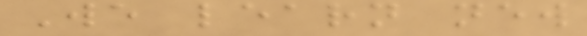We learn new
